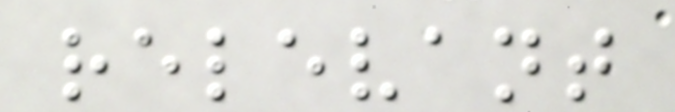relevant
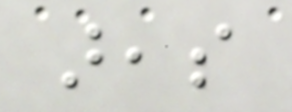areas
